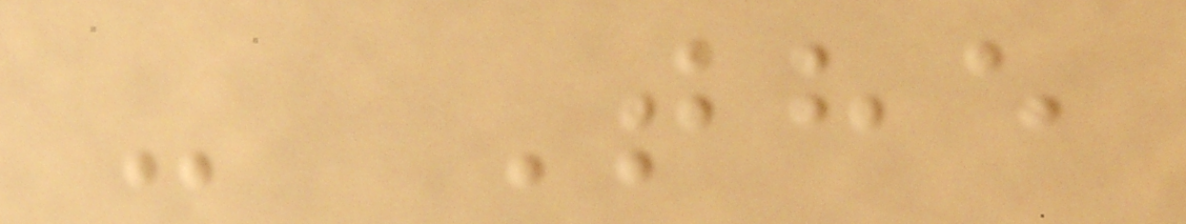- The
